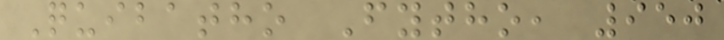Quibatho Fytho, 950
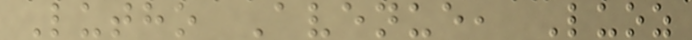Lutho Avenue, Luoz
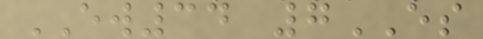EW34 7ES
